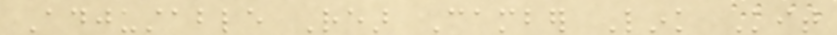Adjustable Rear Camber Link Kit
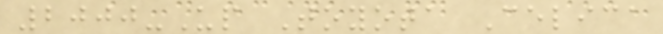2000-Up Toyota Celica
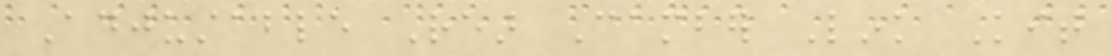Adjustable Rear Camber Link Kit
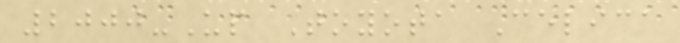2000-Up Toyota Celica
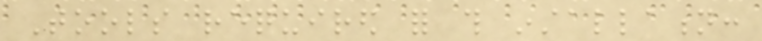Tools required for this installation:
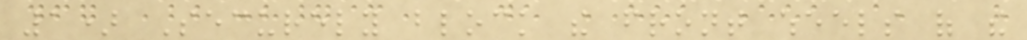1) Securely block the front wheels of the
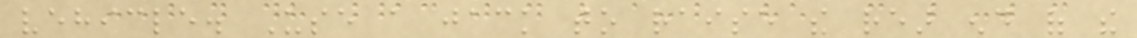vehicle. Use a jack to raise the rear end of the
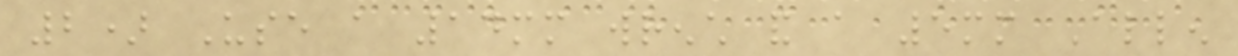2) Use a 14mm wrench and a 5mm Allen
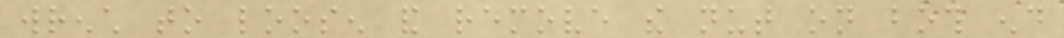wrench to loosen and remove the nut on both end
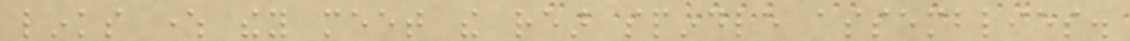links where they meet the rear spindle assemblies.
